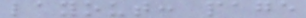layout: page
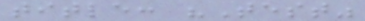title: "Test"
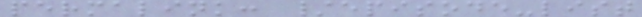permalink: /episode-list
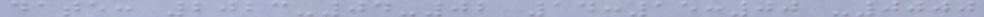date: 2023-04-02 14:15:00 -0000
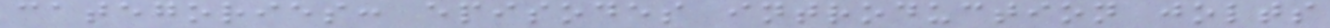categories: episodes introduction jolts
